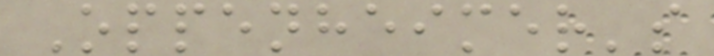Oppenheimer's
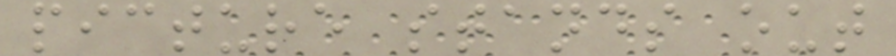picture stands out
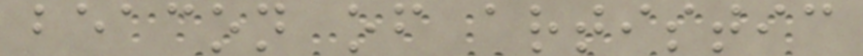beacon of artistic
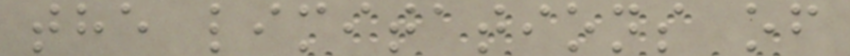the limitations of
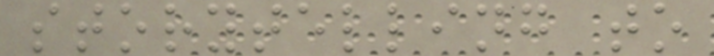storytelling to
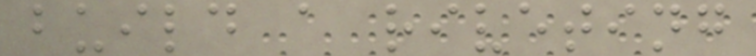build a riveting
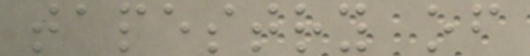tapestry of
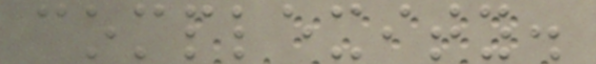complexity.
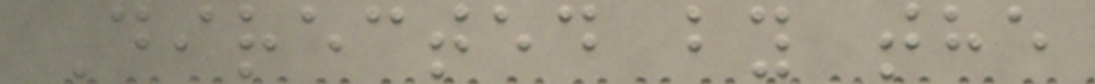Directed by the
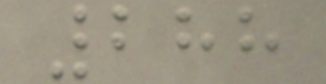288
